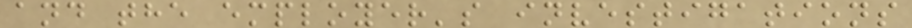and the employer's investigations
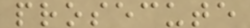prosecute
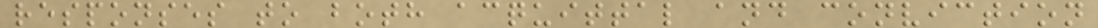responses to both acquittal and conviction
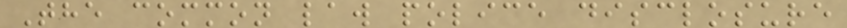The common law police disclosure
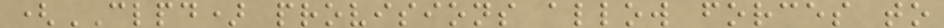(CLPD) provisions allow forces to
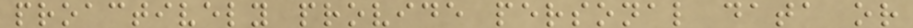proactively provide personal data or
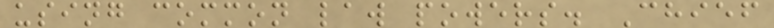using common law powers. Chief
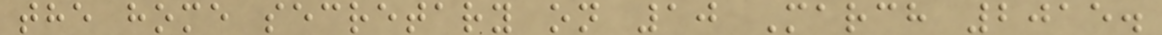the home secretary on 10 March 2015.
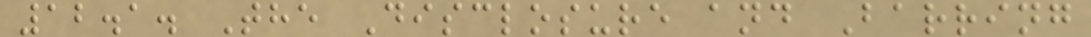12.1. The Disclosure and Barring
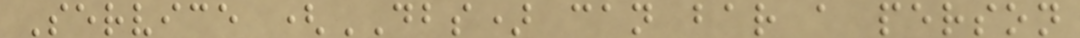Service (DBS) can bar a person
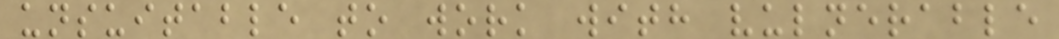unsuitable to work with vulnerable
